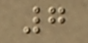7
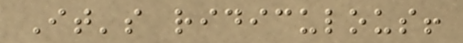It's ridiculous!
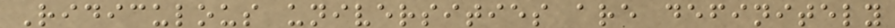Ridiculous universities are definitely
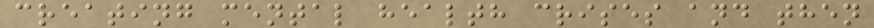creating mental health crises and then
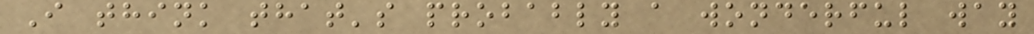I think that's probably a wonderful way
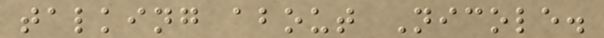talking about Nicole.
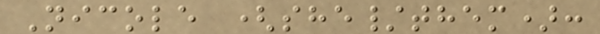Nicole (she/them):
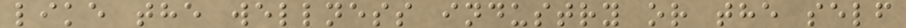like the wellness industry or the self
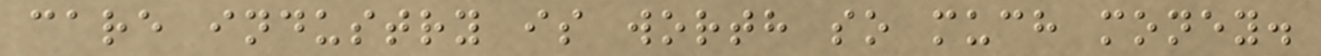care industry is worth so much money.
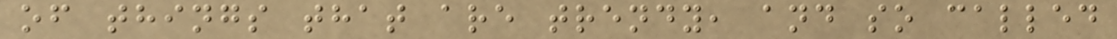of things that are trendy, and so called
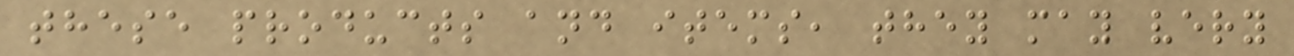these products and items, they may very
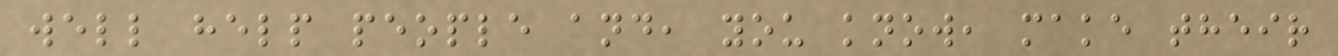well help people and, you know, make their
